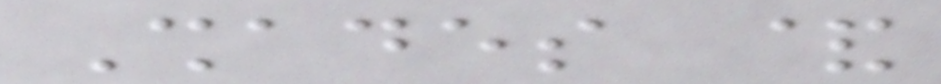Shades &
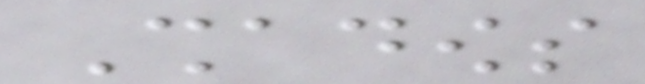Shadows
